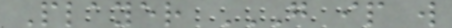Player G IP W
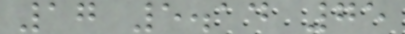17 5.14 75
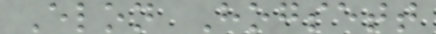Elon Hogsett
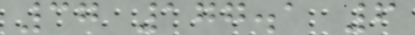37 177.1 6
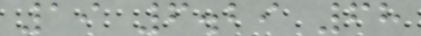19 6.29 68
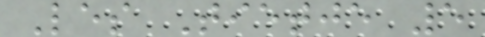Les Tietje 5
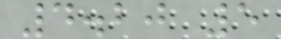4.20 5
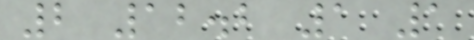2 12.2 1 1
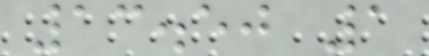13.50 1
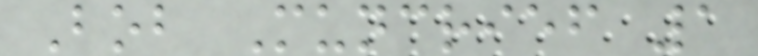Bob Muncrief 1
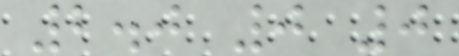2.0 0 0
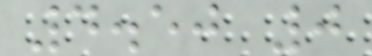4.50 0
